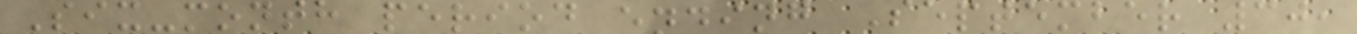Six-month period ending September 30,
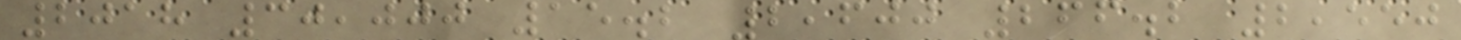2018 30,000 15.2 2,600 266.2 2,550
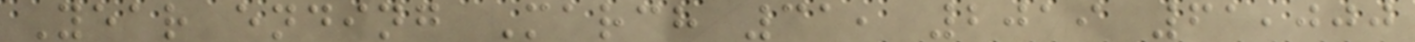Year ending March 31, 2019 61,000
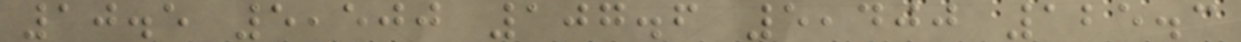10.5 5,500 107.6 5,400 125.3
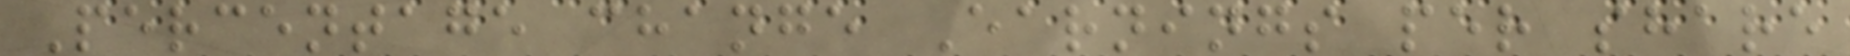Percentage change Earnings per share
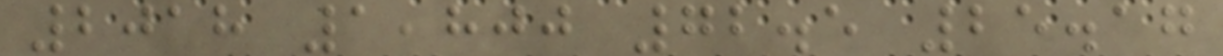2018 1,800 72.5 25.17
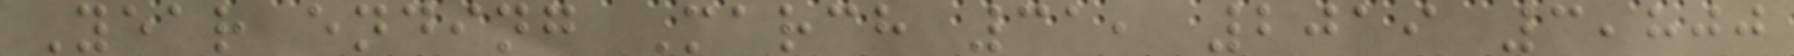Year ending March 31, 2019 3,800
